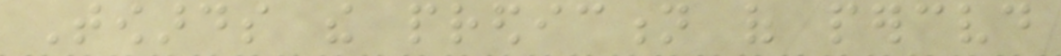Towards the prediction of perceived
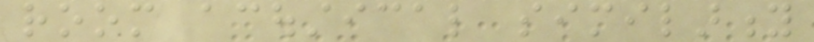room acoustical similarity
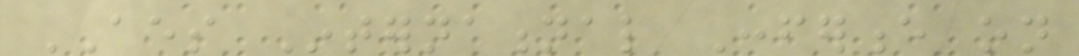AES International Conference on
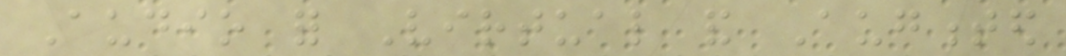Audio for Virtual and Augmented
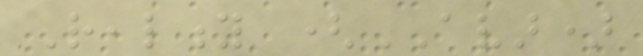Reality (AVAR)
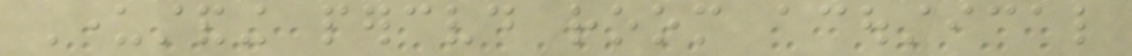Understanding perceived room acoustical
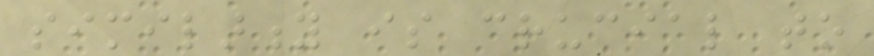similarity is crucial to
